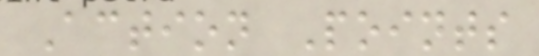Action Points
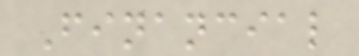Financial
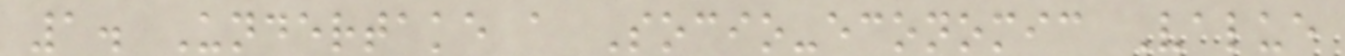1. Undertake a Socio-economic Value
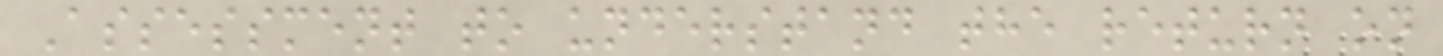Assessment to understand the return on
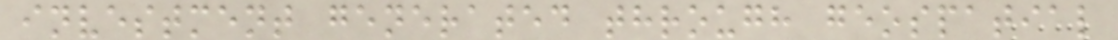investment generated through geospatial
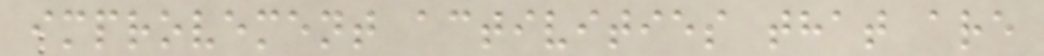improvement activities that are
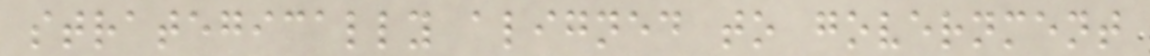strategically aligned to government
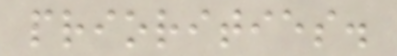priorities.
